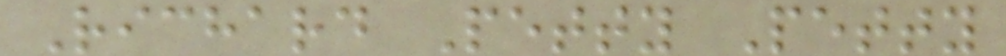Richard Petty Petty
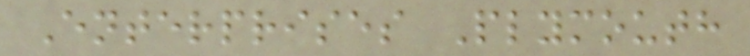Enterprises Plymouth
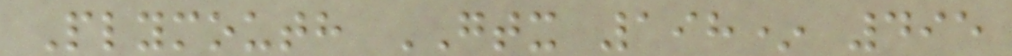Plymouth GTX 198* 495
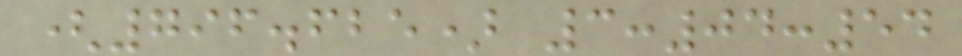(796.625) 3:04:54
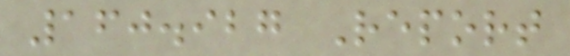160.927 Report
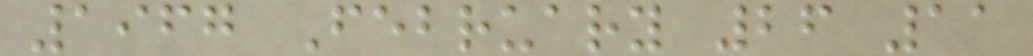1967 February 26 11
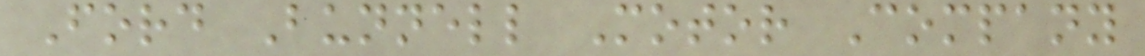Ford Bunnell Motor Company
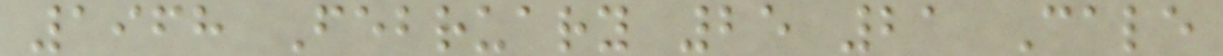1968 February 25 21 Cale
